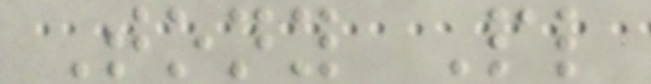Tony Pl
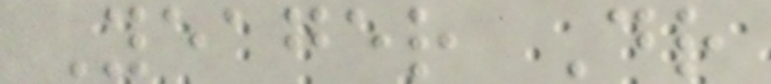Yeager Dr
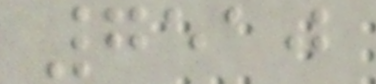7510
